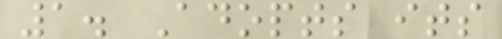1. Adopts its
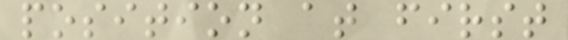position at first
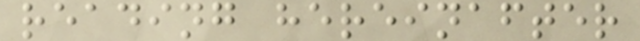reading hereinafter
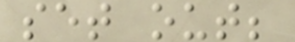set out;
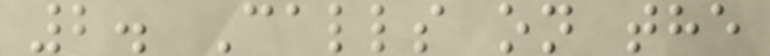2. Calls on the
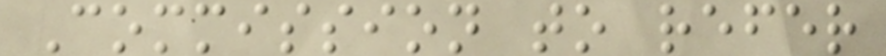Commission to refer
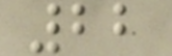22
